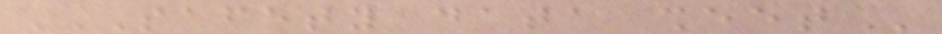SAFETY DATA SHEET
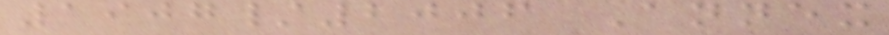1907/2006 Annex
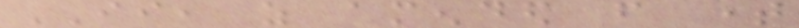II, as amended from time
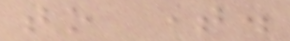to time.
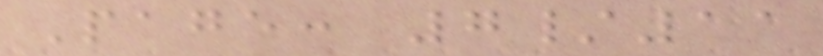Page: 7/11
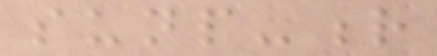sunp-r
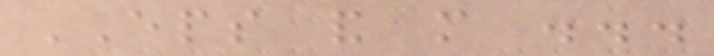EPS and more ...
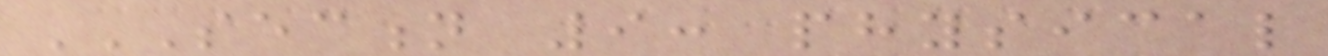SECTION 9: PHYSICAL
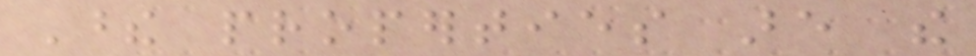These properties are the
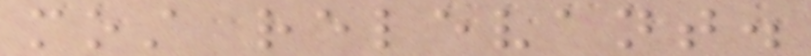most relevant.
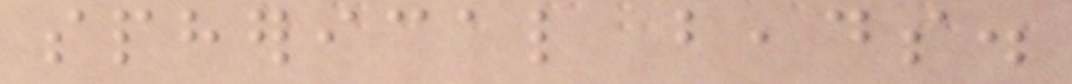spherical beads.
